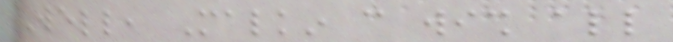Well, Malkin can wish all
